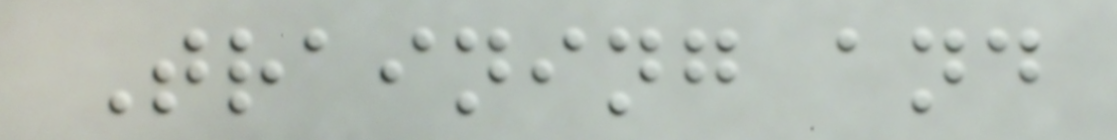Training and
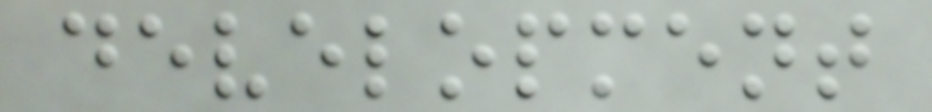development
